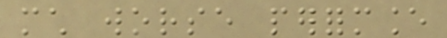much worse performance
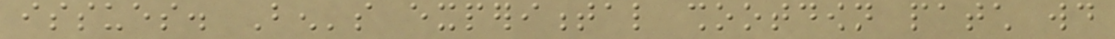issues. Ben's experimental shootdown patch would
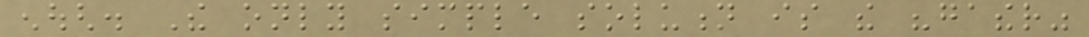enough. The only simple solution is the "gather"
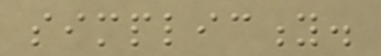simplicity.
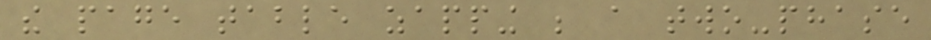the page table zapping be a two-phase
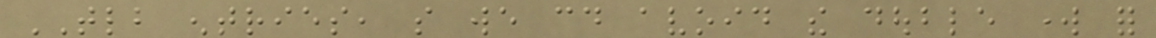TLB entries, so we could avoid the double work for
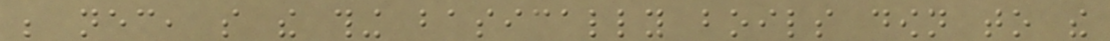be necessary, so the thing basically boils down to the
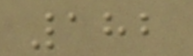182
